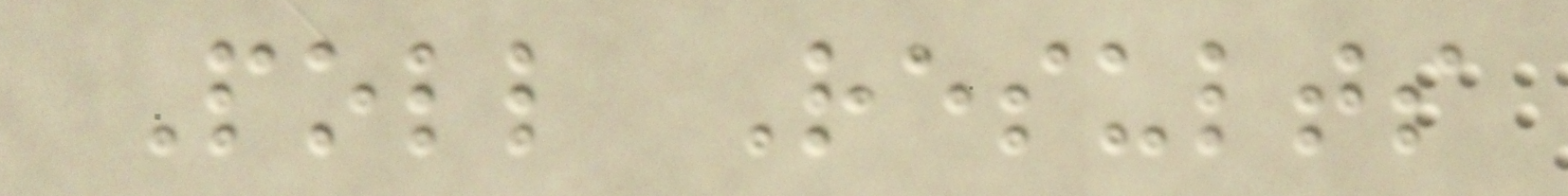Poll Results
